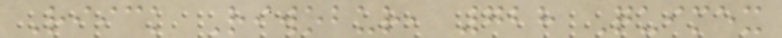Riick Riwobur, 728 Quimex
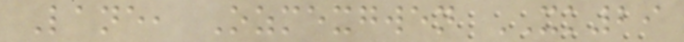Lane, Ozmexgwen XK29
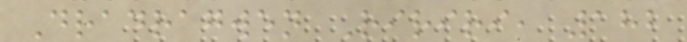Dradragwen Ririri, 182
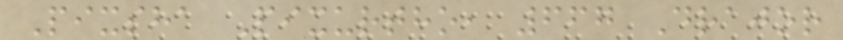Pixsha Pixurtho, 667 Drajor
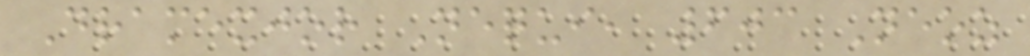Dramexjor Nequi, 603 Neoz
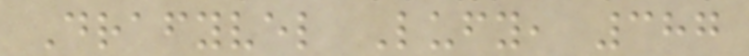Drafyvel Lufy, 387
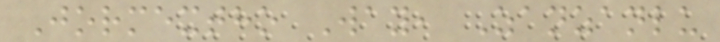Jormextho Way, Zanzanlu
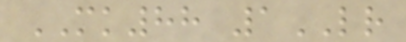MK88 1LR
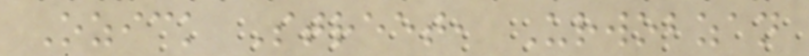Ozick Street, Urwobzan
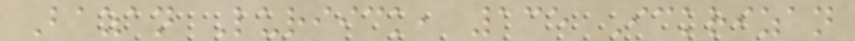Bazan Luriick, 135 Ickrizan
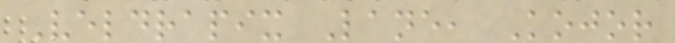Veldrapix Lane, Kojor
